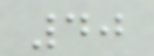40
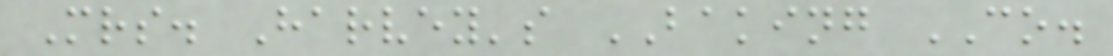Mrs. Harvey's BAKING CO.
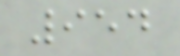954
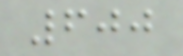600
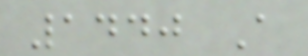1440 A
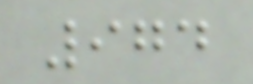974
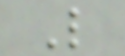L
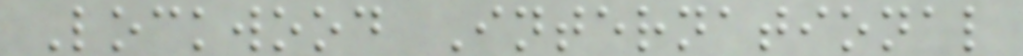Lockwood International
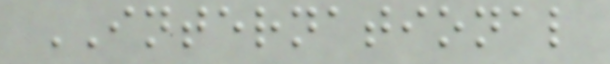INTERNATIONAL
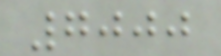7000
